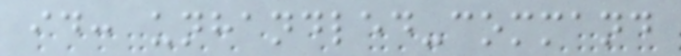id: unhandled-command
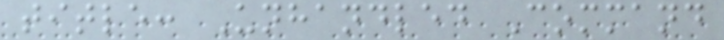title: Unhandled Command
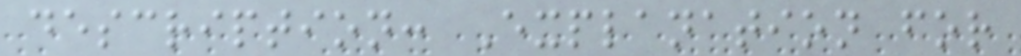description: Explanation for
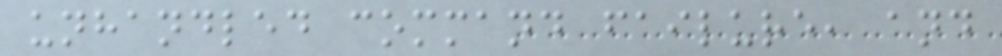unhandled command failure, and
